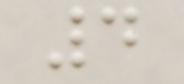4
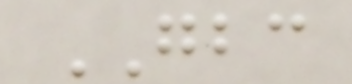GBC
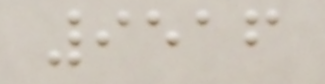9516
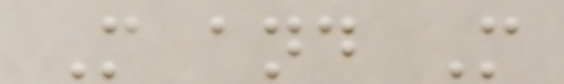M and M
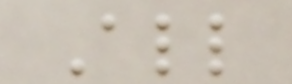All
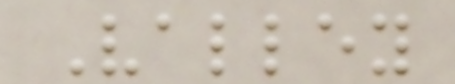Valley
